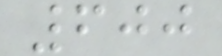600
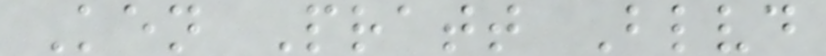Ken Pratt Blvd
